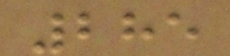285
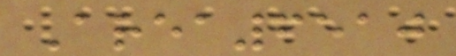Area6510
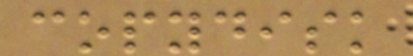copydisk
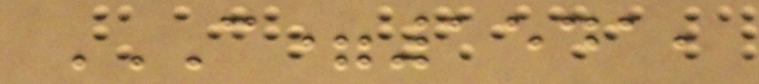C=1541,
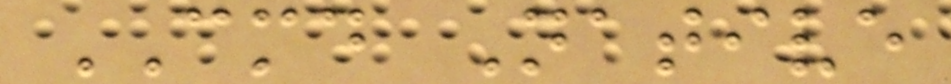CMD Native
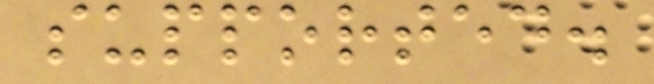supported.
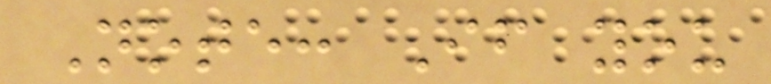Note: If you
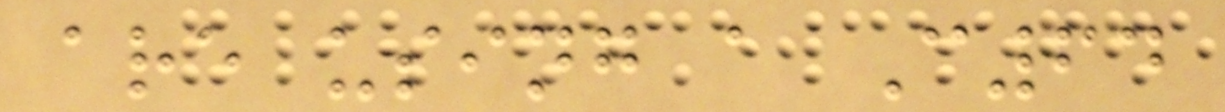are using a C64
